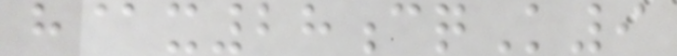h@x28cqK9
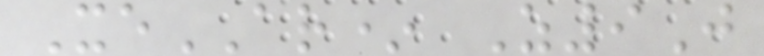XeAR* Z9J
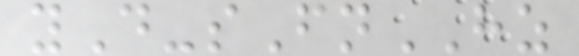yD-sFnHZ
